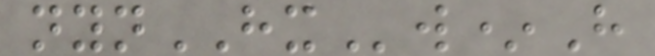nynHXw*H
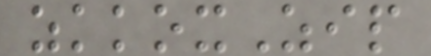zkkoxZip
